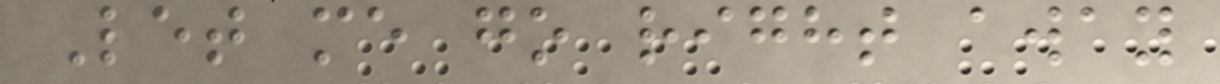Let me go right away
